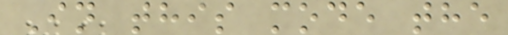In this mode the
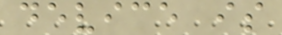device is
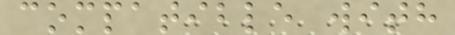compatible with
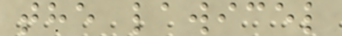the lawicel
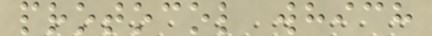protocol which
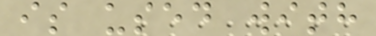is used with
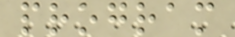program
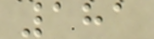181
